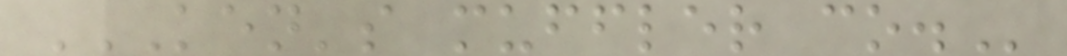KEN'S MUFFLER CO.
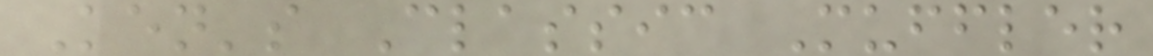Ken's Classic Muffler
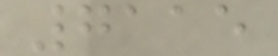7115
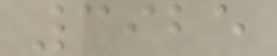3925
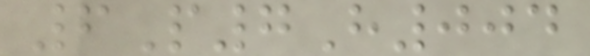6P7H004
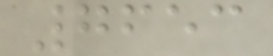7653
